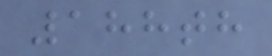188th
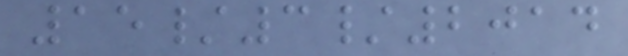15/3/2014
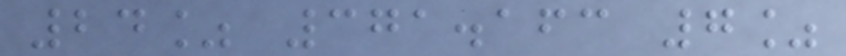24% 371.163 7%
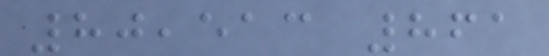80,513 861
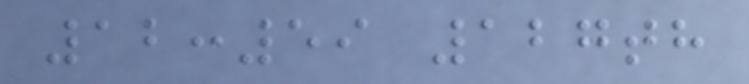12:59 127th
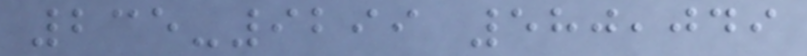235-9299 580,049
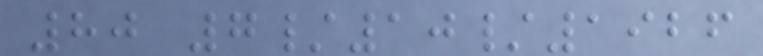80 7/10/1926
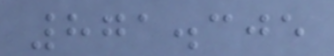871.305
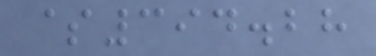$394.28
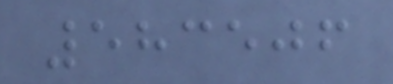583506
